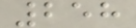258
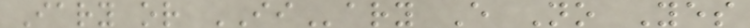Iary or IIary E No Yes
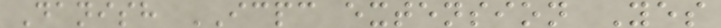Danish ICPC extension Yes
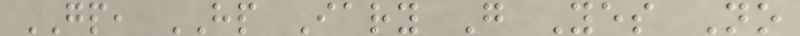GP, HP Iary G Yes No
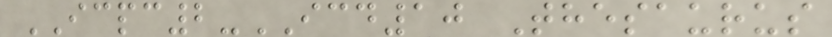ICPC2-ICD10 Thesaurus
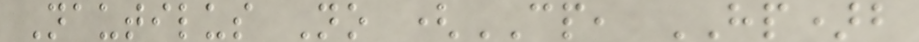Nautilus No (CP, HP)b
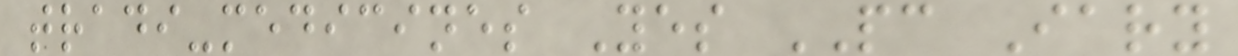tradi-medicines Yes PC Iary
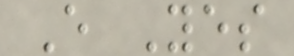E Yes
